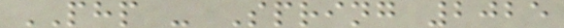PHP - Spring 2025
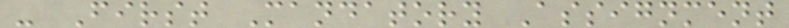- First Mandatory Assignment
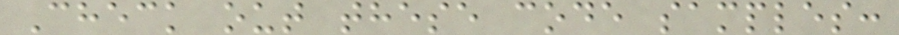Check out these code samples:
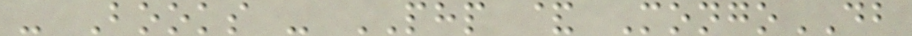- Books - PHP & MongoDB
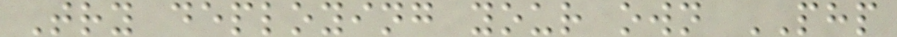Try deploying your own PHP
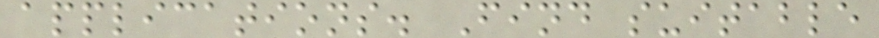applications. Find suitable
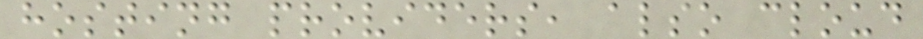hosting providers, also cloud
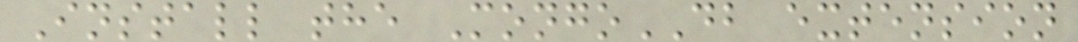Install the MongoDB extension
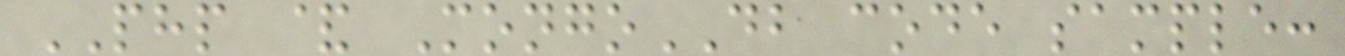PHP & MongoDB code sample:
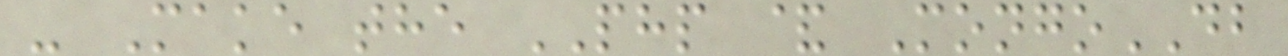- Make the PHP & MongoDB
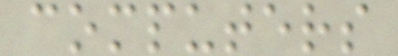computers
